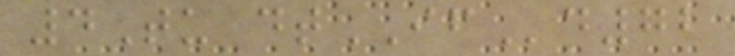4Tu dtIFd72
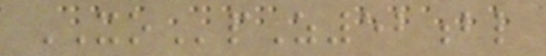XOpZ52bl
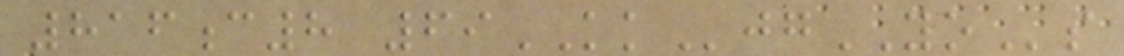816c8 69KKjgYOs
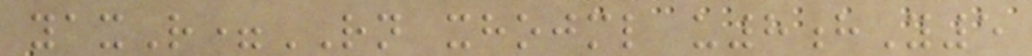yaxR=RN xhojml u8hY5
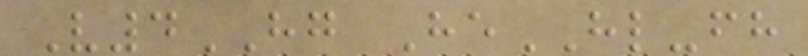V4HG HeHL-fh
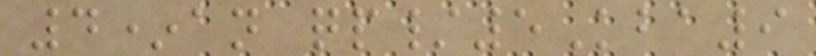4*an qp/5Kba9
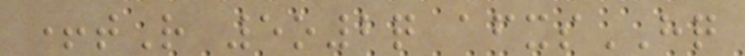+tR 5o2q afxsHQ
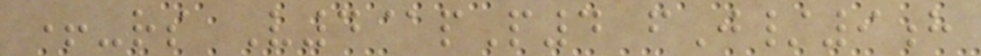+-rs V4@pP4 fJ/9h
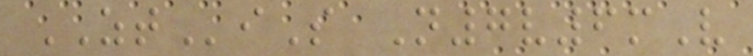ZTiS N7v6mV
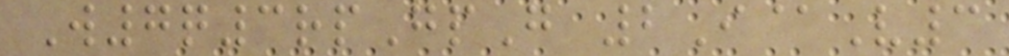W7q3rpGpG 2I@V3
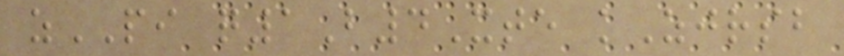zPI q1B4Xte kZjrsb
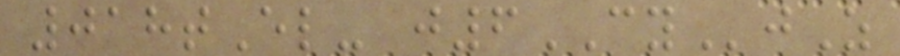018tEl- j6CYjZ
